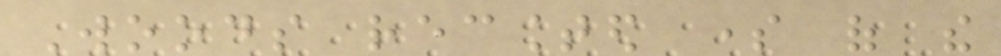Woods recounted some of the
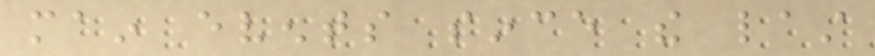main events since the last
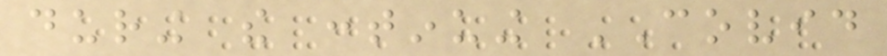during the continuing COVID
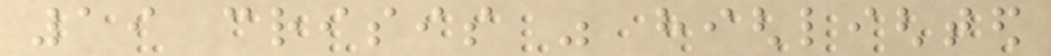19 crisis was highlighted
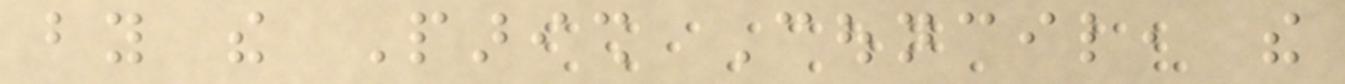by the Parish Council, the
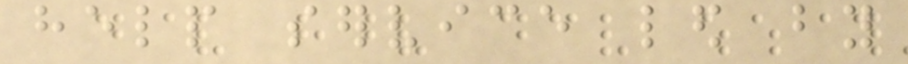help service led by
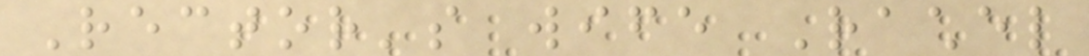Rector's wife Rachel
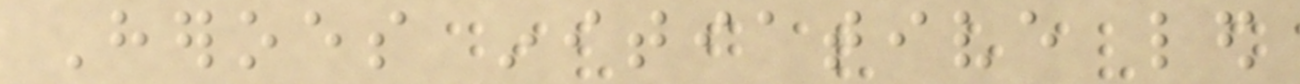Heroes initiative led
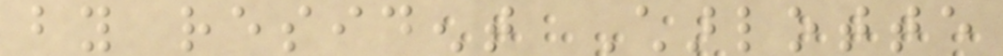by resident Charlotte
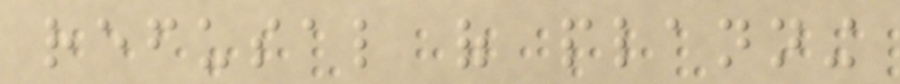refusal of planning
